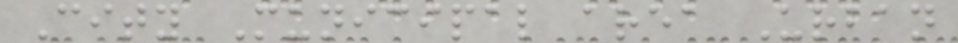City Municipal area Urban
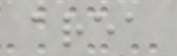area
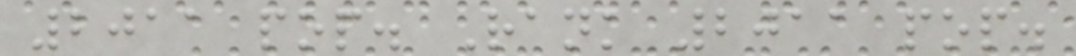2011 pop. Rank 2011 pop.
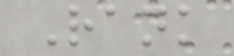Rank
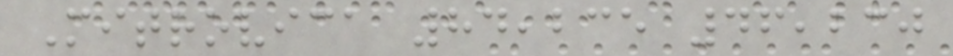Mitrovica 84,235 46,230
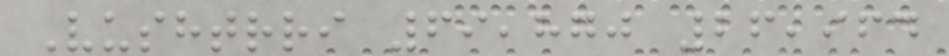Vushtrri 69,870 26,964
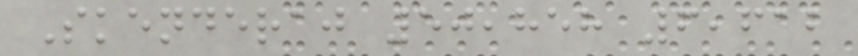Skenderaj 50,858 6,612
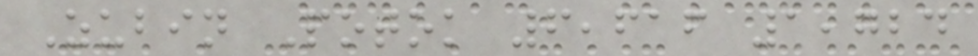Zubin Potok 6,616 1,724
